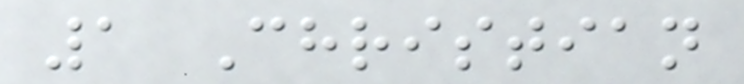1 Christian
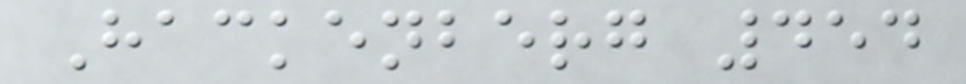Hackenberg 454
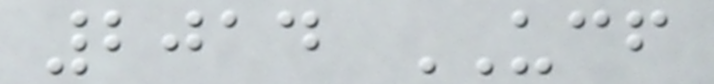2014 UCF
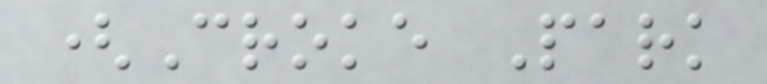(Croke Park
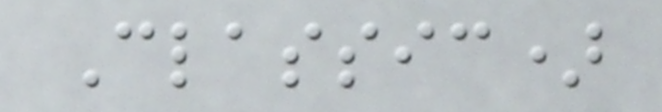Classic)
